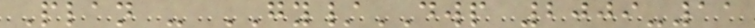Plan - GY/DWP 2009-11
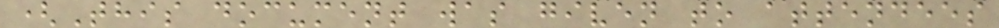(This document was given to attendees
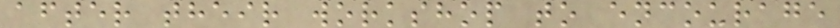after their workshop to encourage
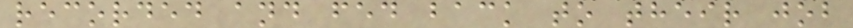recorded and fed back to their job
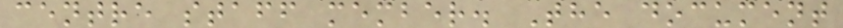centre staff member. The document
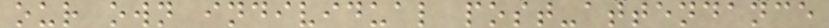our own individual post-attendance
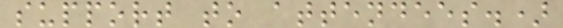support to attendees.)
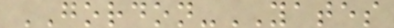GORDON-YATES
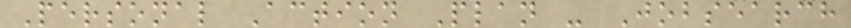Personal Action Plan - Jobsearch
